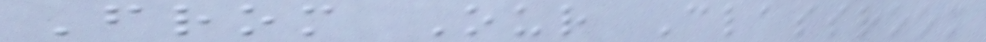From Our Classroom
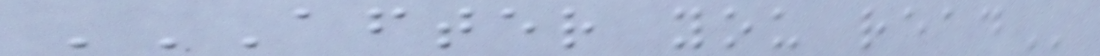AFTER YOU READ
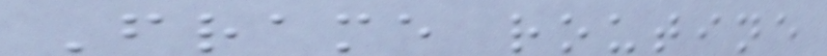Frame routine
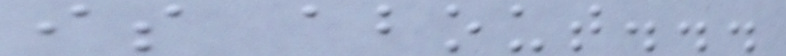is about...
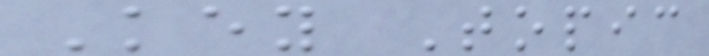Key Topic
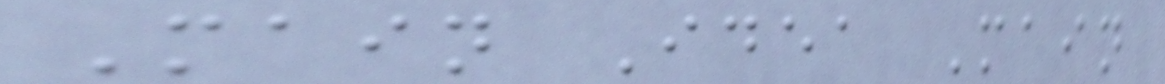Main Idea Main
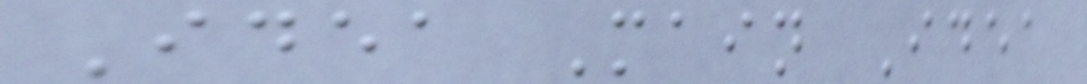Idea Main Idea
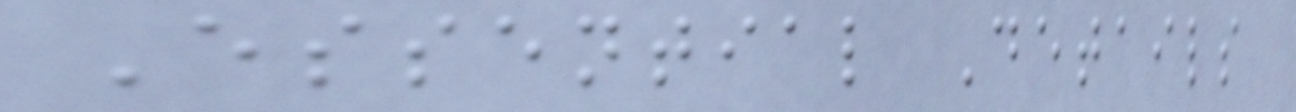Essential Details
